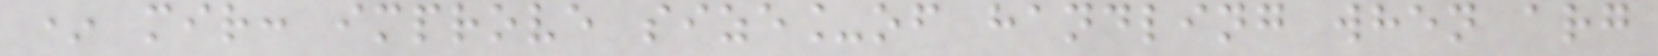* mir: improve size_of handling when arg
